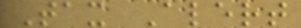Tax Alert
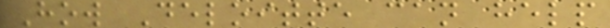How Deloitte can help
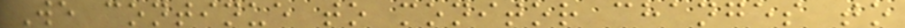We continue to monitor changes to
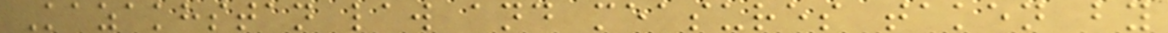Kazakhstan law and measures taken by
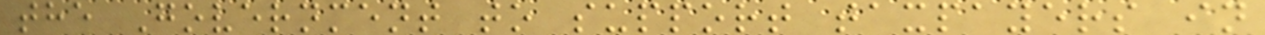the Government to support taxpayers in
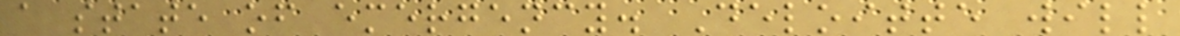a state of emergency. Deloitte will
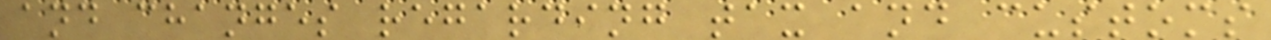and changes regarding tax and customs
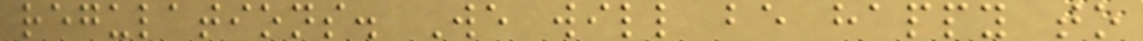regulations. We will be happy to
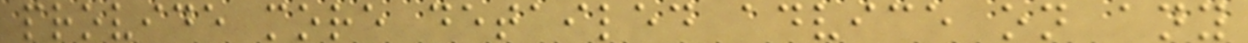provide more detailed advice on any
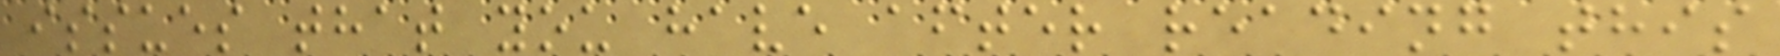issues that you have after reading this
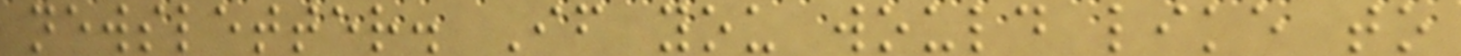newsletter. If you would like to
